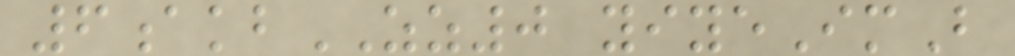6akbZZ0 yiyeImB
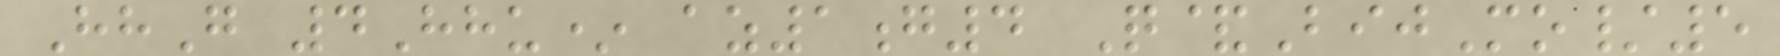HhG 4Hhu* az1g4 Q&BijMo/5
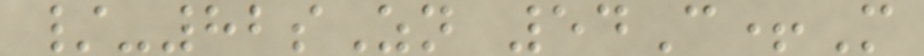/-82sZn 54C+M
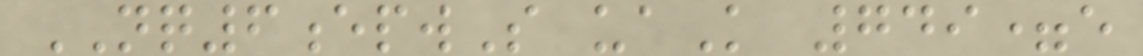NQ6epwS uaK 749=e
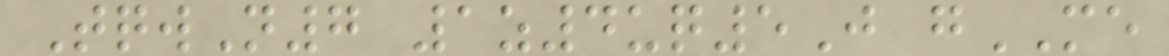TqwN7 1z4uq5J gME
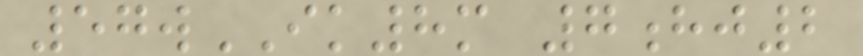57wIK8m 7hj2
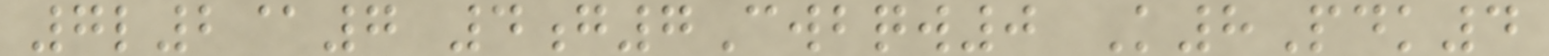7l2@7 4g7Cwbqw0 K8Pdk4
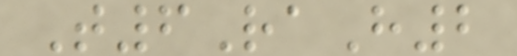T6RaH2
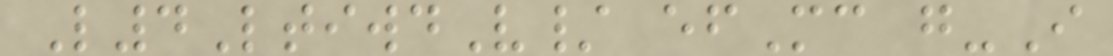L4LtiwdV/ efMc g-I
